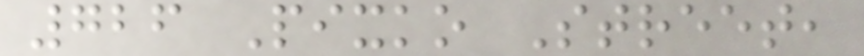726 Pixko Street,
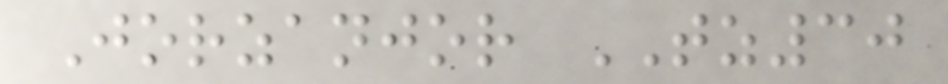Jorzanjor TZ30
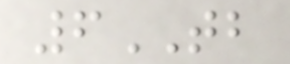6TB
